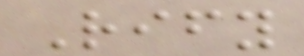Rify
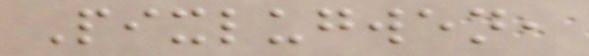Pixlugwen,
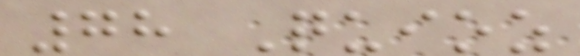78 Quioz
